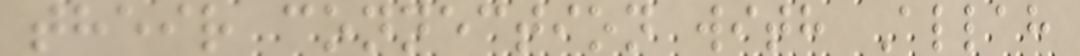their connection with Allah
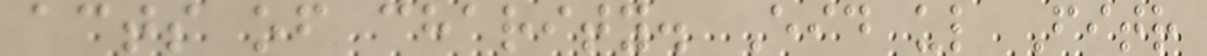acts of charity. Eid ul Fitr
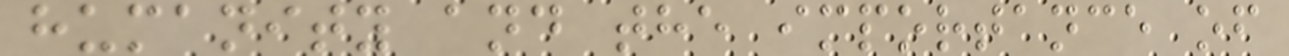humanity and the importance of
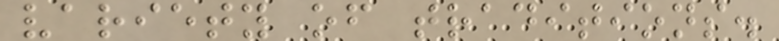variety of traditions.
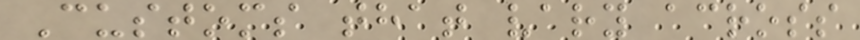Customs that vary across
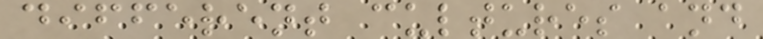different cultures and
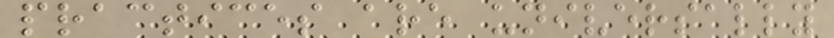practices are universally
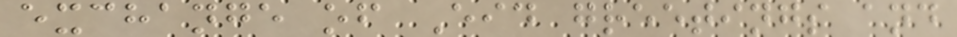exchange of Eid greetings and
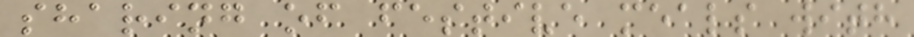sharing of festive meals with
